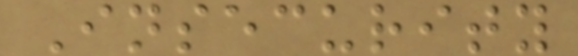Insecurity
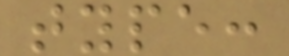type:
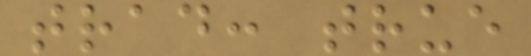trad: true
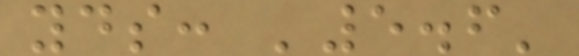yds: '5.6'
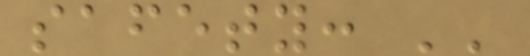safety: ''
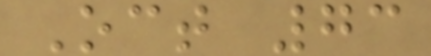Oct 73
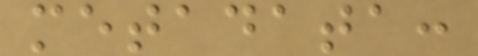metadata:
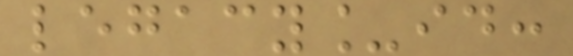legacy_id:
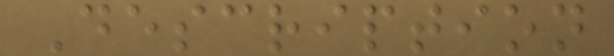Description
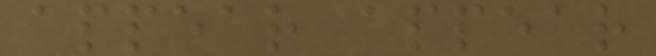appear appear
